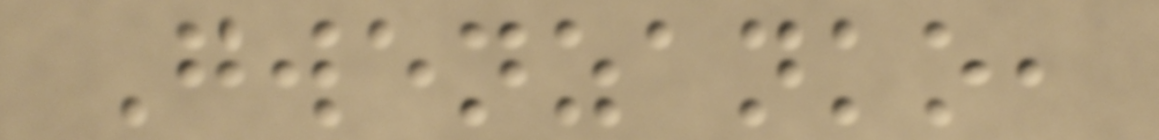Gwenzanko,
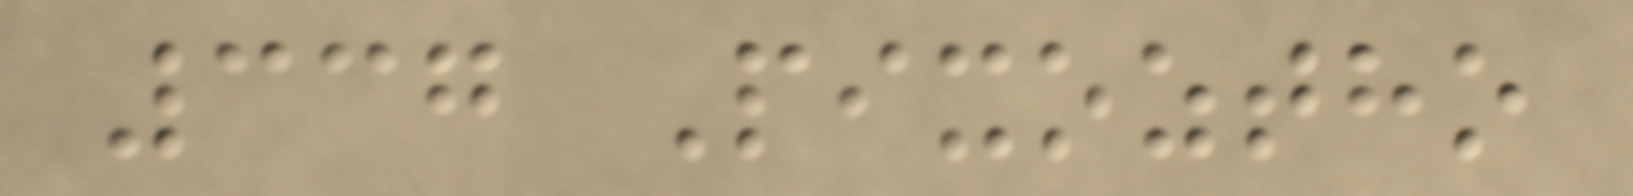337 Pixoztho
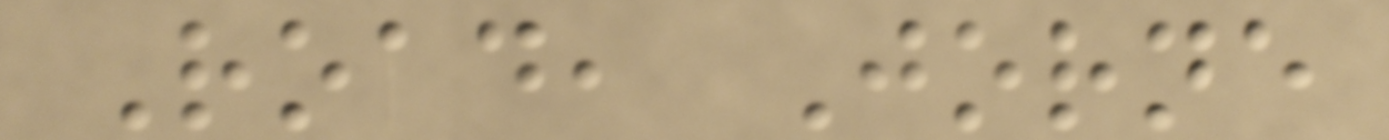Road, Jorne
